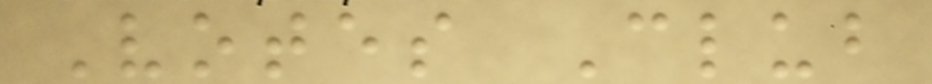Votes Club
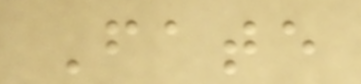Fate
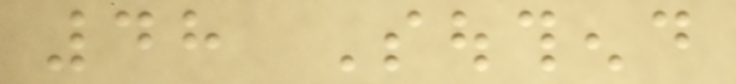48 Southend
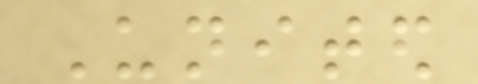United
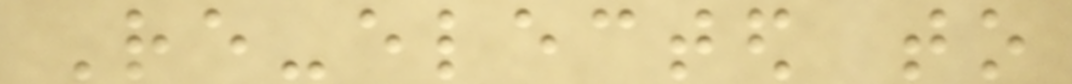Re-elected to
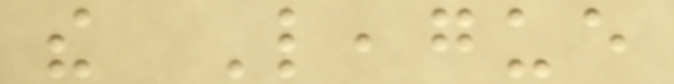the League
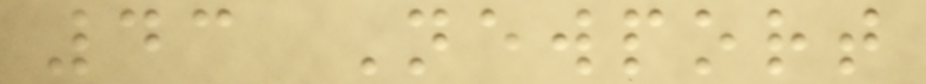43 Newport
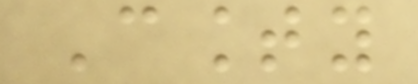County
